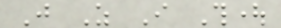Just As I Thought
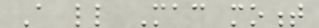A little Mac moment
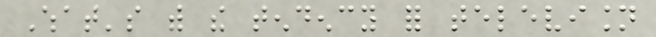What's with the tendency for television
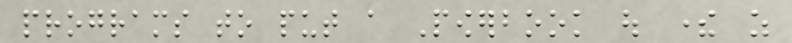programs to put a Powerbook out there as
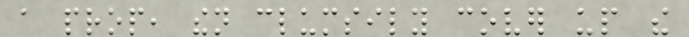a prop, then clumsily cover up the
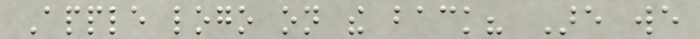Apple logo on the back? Are we
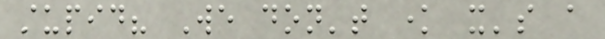stupid? We don't know it's a
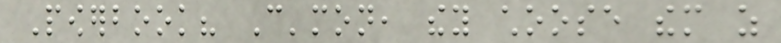Powerbook? C'mon, they choose them as
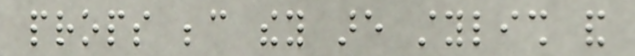props because they are stylish and
